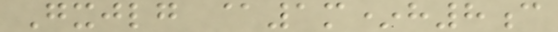Gxjlg @1m*h8c
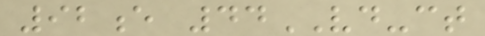92e 44VD-ct
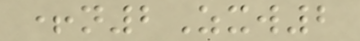+n2Zxw2
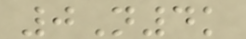0N4k
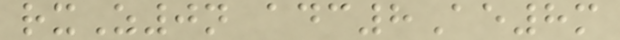rxZ0n adc8Ae8m
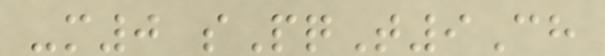-m0 sPqT9Ch
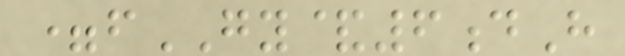=fGY&6dH
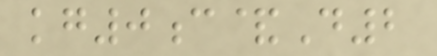kg0c&D2
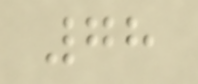78
